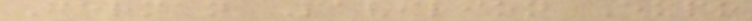German Pavilion Expo
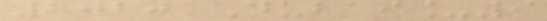2020 Dubai_9
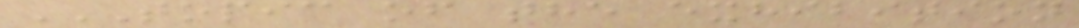TOPIC OF THE EXHIBITION
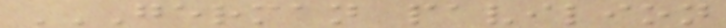GERMAN PAVILION
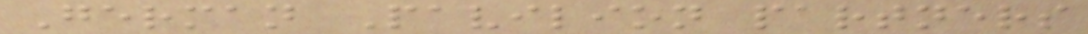German Pavilion partners
